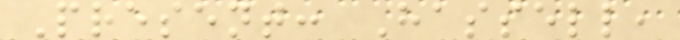Present: Hassell,
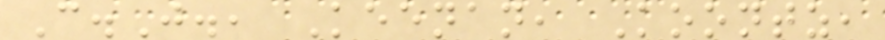C.J., Keenan, Koontz,
